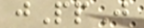jPpJ
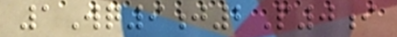1Wq9j2P0i
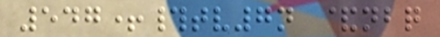547+#tv7n &nbq
